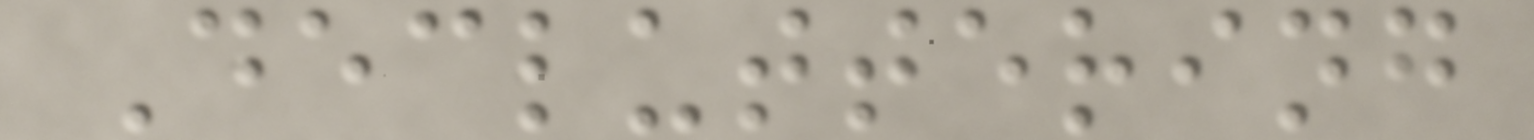Decluttering
